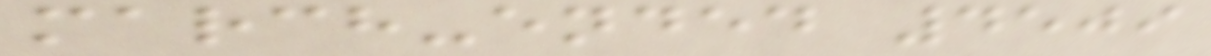march-ended 4509
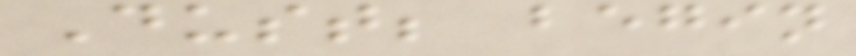Dust; begin
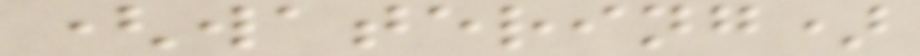(watering)
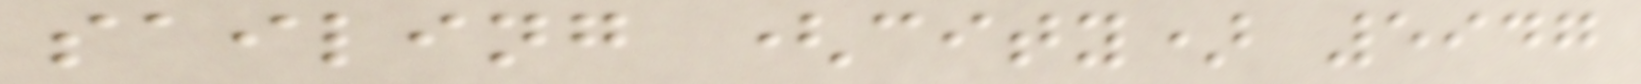sailing (city) 5947
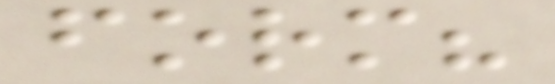form?
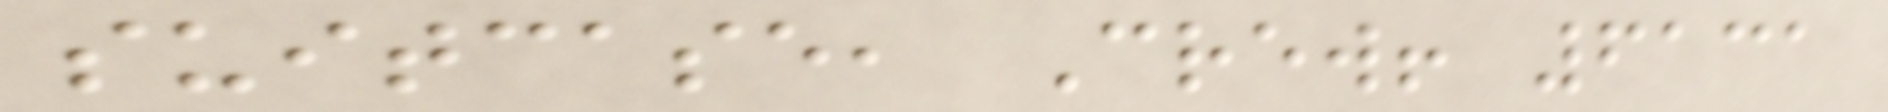suitcase, Crew! 6131
